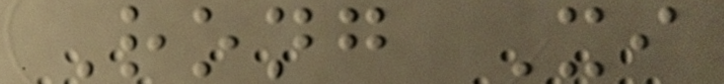Rong Xi
